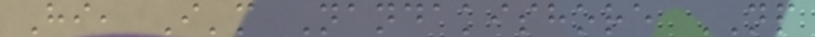Hi, I'm Nandakishore NP
